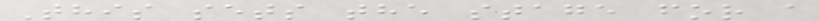This sets the stage for a
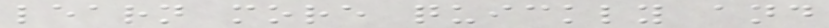learn more quickly and
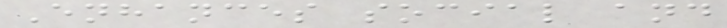Enhances social and
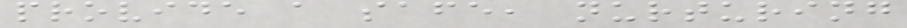provide a safe, nurturing
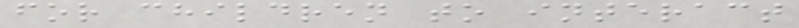for children to interact
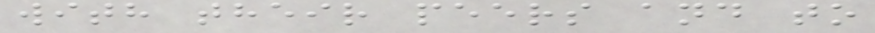with their peers and to
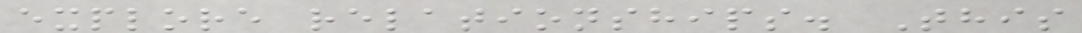explore relationships. This
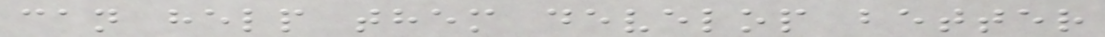can help them develop better
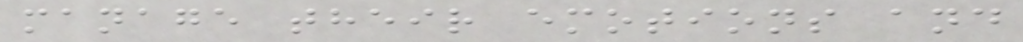manage their emotions and
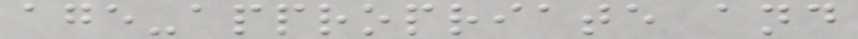age-appropriate and
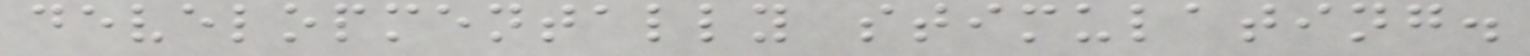developmentally stimulating.
